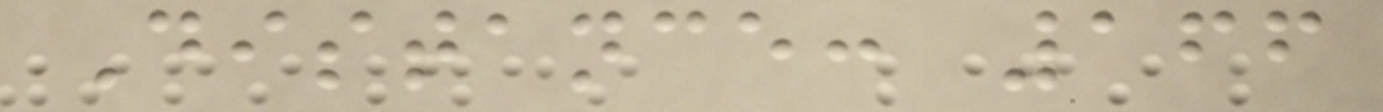Distance: 166
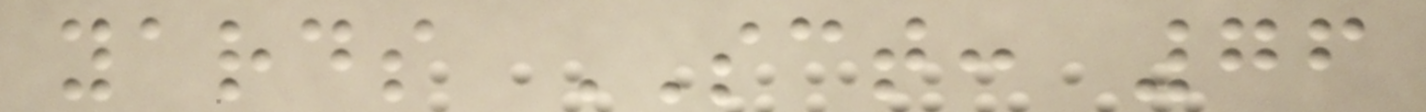yards SCT: 76
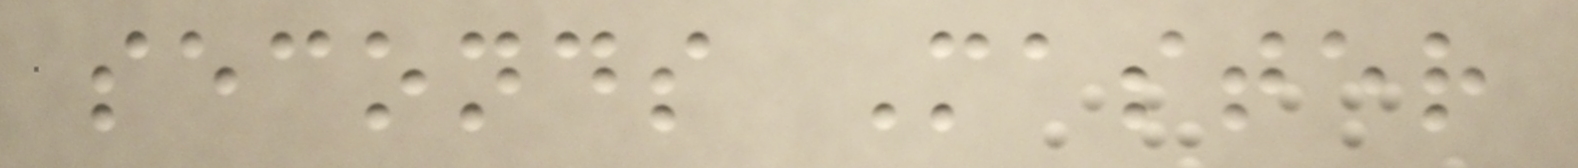seconds Master
